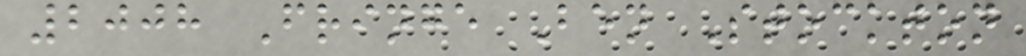2008 Fringe Ben Stockton
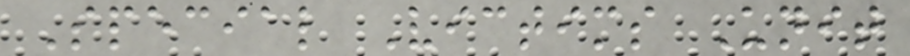Special Victims Unit
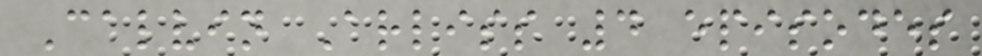Calvin Arliss 4 episodes
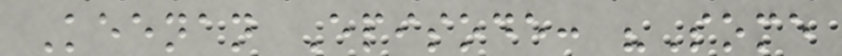Keenan Episode: "Some
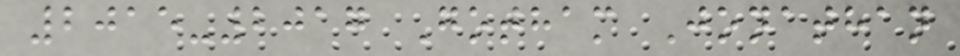2015-2017 Gotham Jonathan
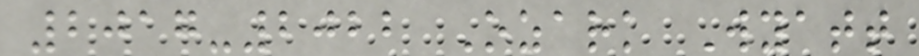2017-2022 Ozark Wyatt
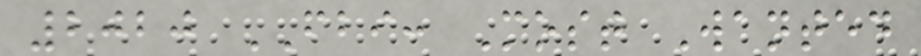2020 FBI: Most Wanted
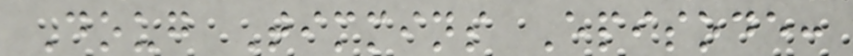Doug Timmins Episode:
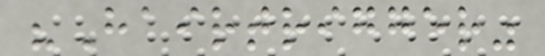"Hairtrigger"
